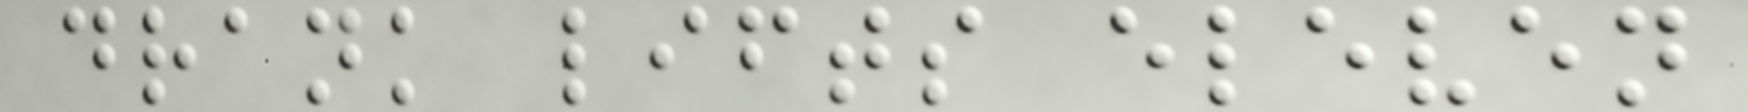drank lifts eleven
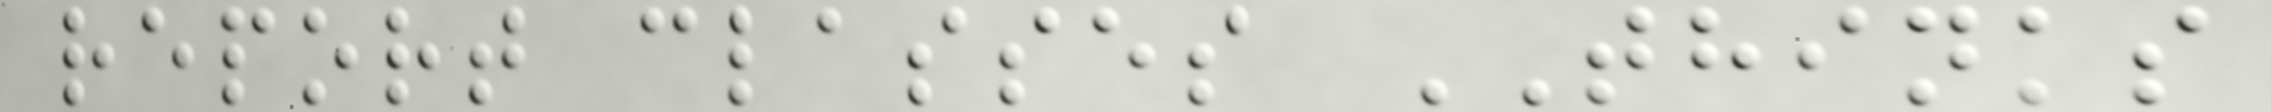report classes THINKS
